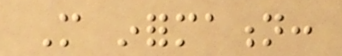More information:
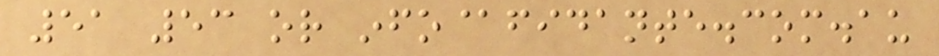51 53 or info@fidante.com.au
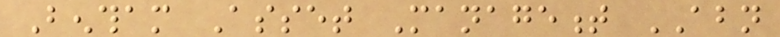Bentham Asset Management ABN
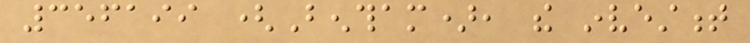356199 (Bentham), the investment
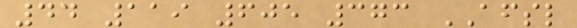44 119 605 373 AFSL
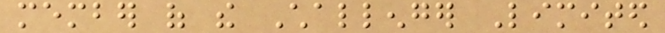member of the Challenger Limited
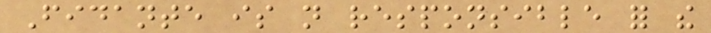Fidante is not responsible for the
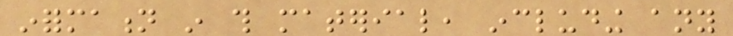information in this material, including any
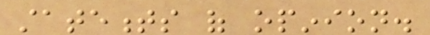statements of opinion.
